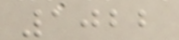1022
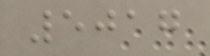5017
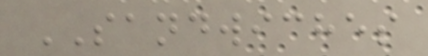SANDWICHES
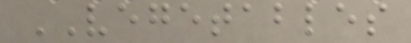VEGETABLES
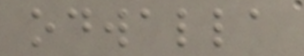odwalla
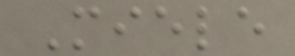Miele
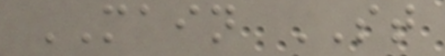MAIN ST
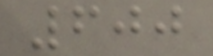600
